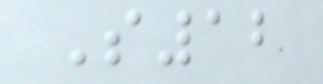S12
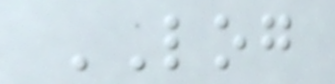LOG
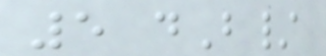5 dB/
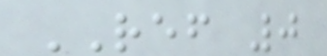REF 0
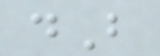dB
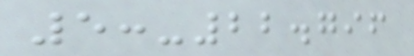5:-22.796
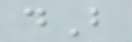dB
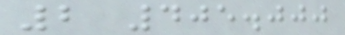2 405.000
